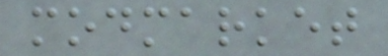modmarket
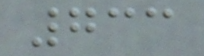733
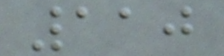110
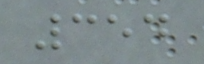354
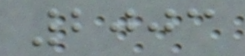2003
